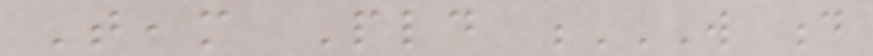Team Pld W D
